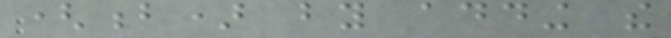(b) by adding the
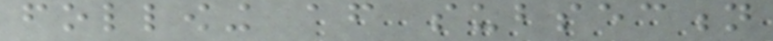following after subsection
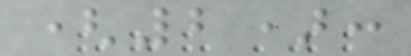(2):
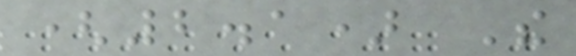(2.1) The
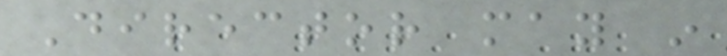Director may in
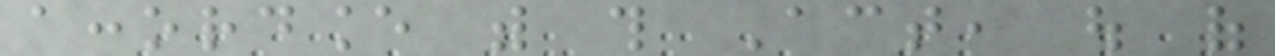accordance with this Act, out of
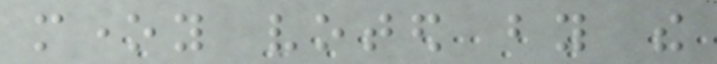money voted by the
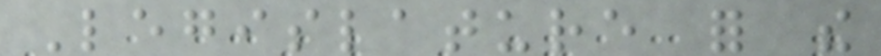Legislature for the
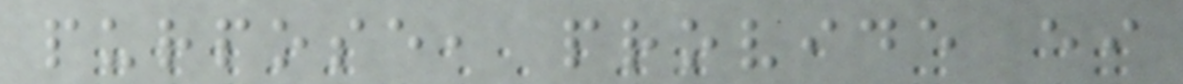purpose, provide either
